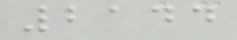2144
